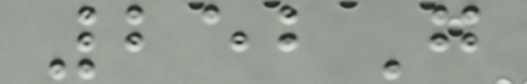252G
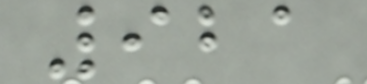921
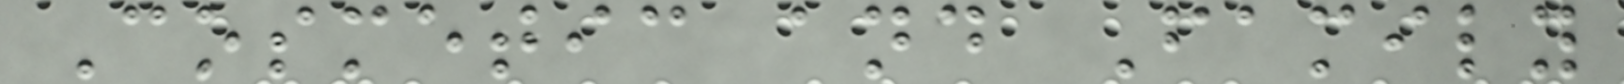Cosmetic and Family
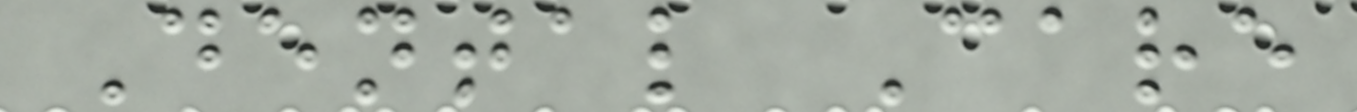Dental Care
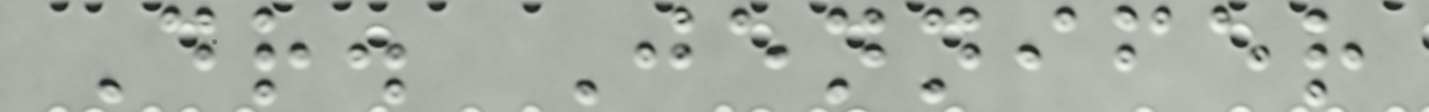Dr. Jennifer
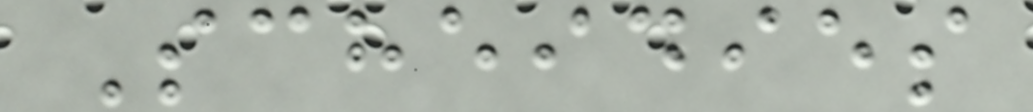Scheidies
